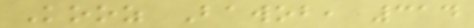Kooz Bawob, 314
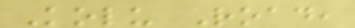Kolu Road,
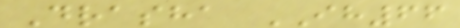Drasha IH66
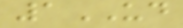1UD
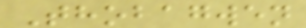Thobagwen
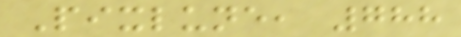Pixlune, 788
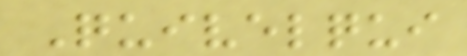Quivelqui
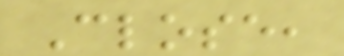Close,
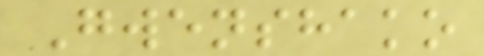Gwenshako
